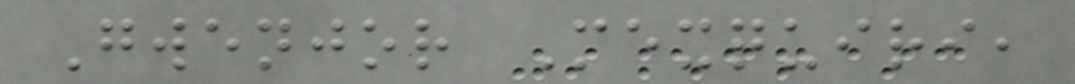Gwenjor Mexquiri,
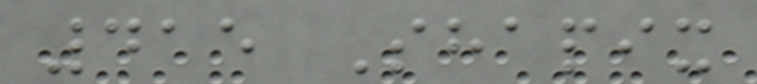415 Shapix
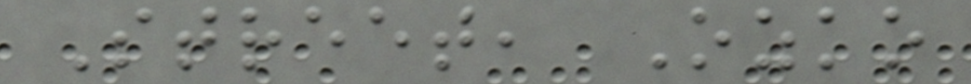Street, Ozko
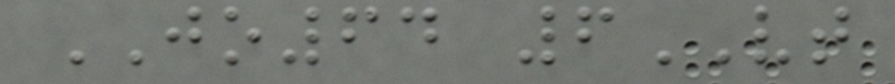JO64 6VT
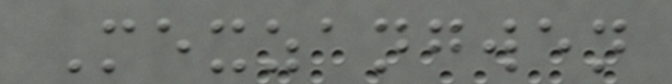Mexzangwen
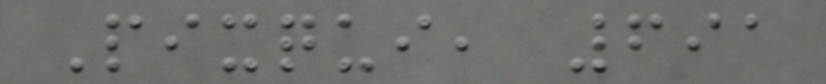Pixqui, 691
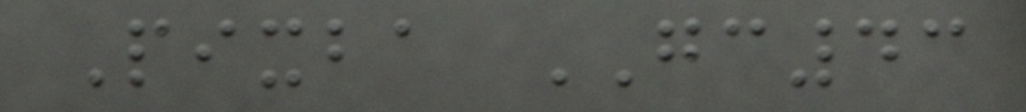Pixba GC43
